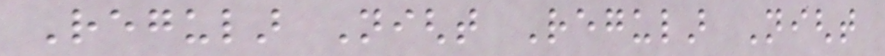Regular Night Regular Night
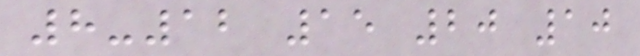8-12 15 20 10
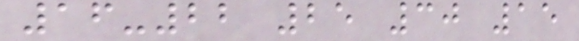16-22 25 30 15
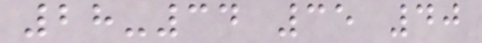28-34 35 40
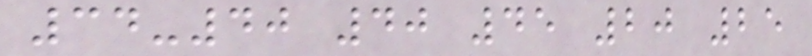34-40 40 45 20 25
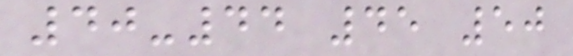40-44 45 50
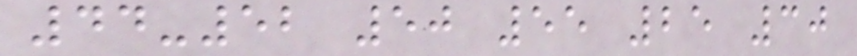44-52 50 55 25 30
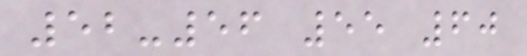52-56 55 60
